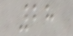28
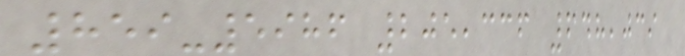859-5986 205,336 648,039
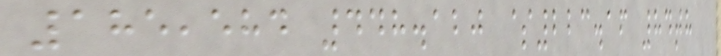185,584 448.120 $223.16 84th
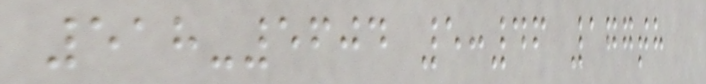518-5604 5:46 177th
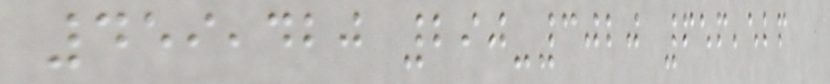459,420 290-3020 656,526
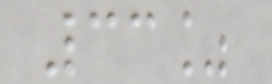33%
